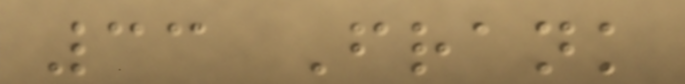33 Frank
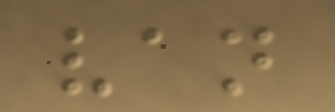van
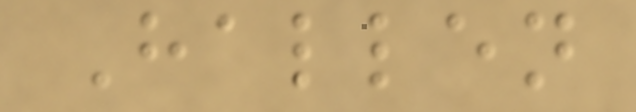Hallen
